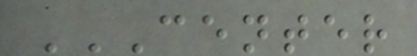CENTER
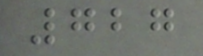727
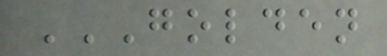GOLDEN
